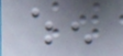when
